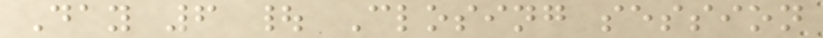Day 6 | Closing session
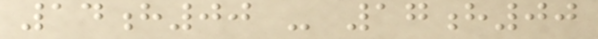14h00 - 17h00
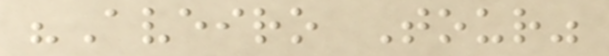"Aveiro Tour"
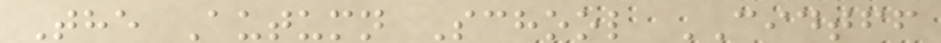The Autumn School CIDTFF
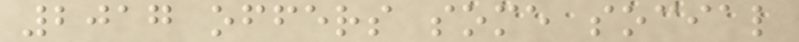2017 offers some social
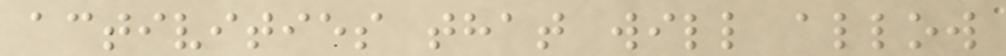activities that will allow
